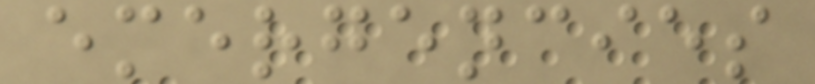emergencies
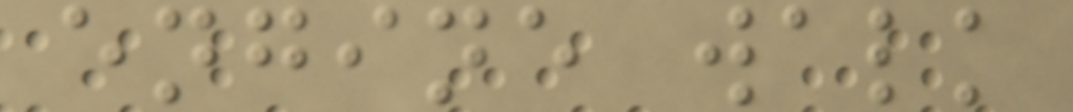engine walk
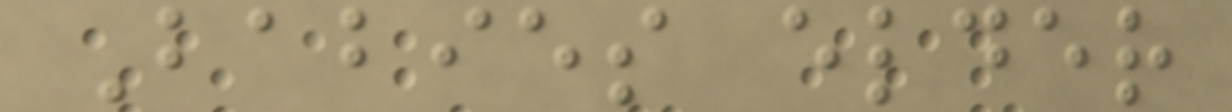Babies elder
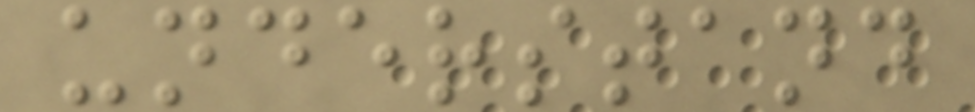understand
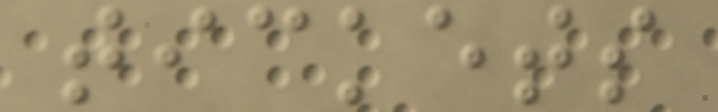tickets
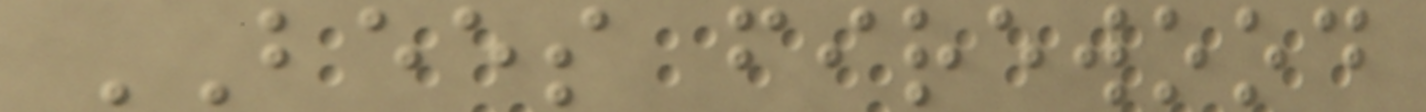BEES firewood
